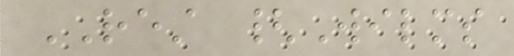REST {Wilms
